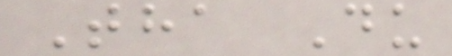Tha Du
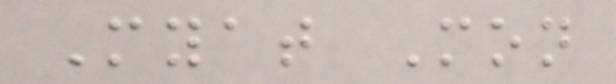Myat Mon
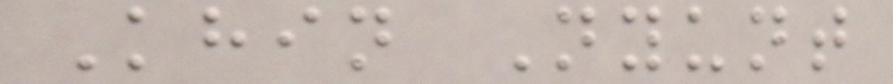Khin Nyunt
